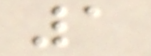1
